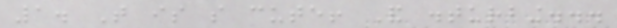1. That is so cute! And disturbing...
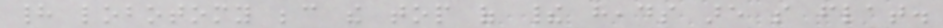had lobotomy because the top of their heads are so flat.
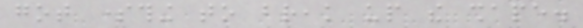got something to break up the shape.
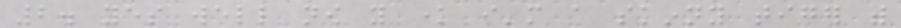2. yes well now you know i'm a skinny tiger with
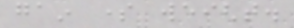gain some weight.
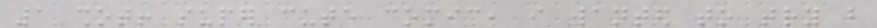1 shot! super cute comic, i wanted to try but
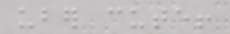uber cute!
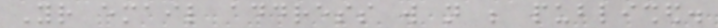Your email address will not be published.
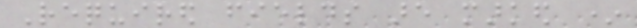Required fields are marked *
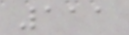111
